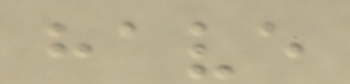have
